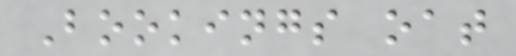Bookings oat
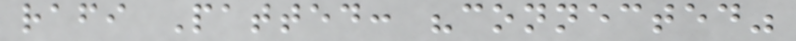rafi Patted: "connected"
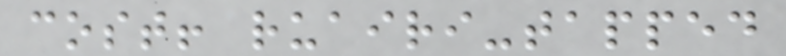cost! ruairi-tapped
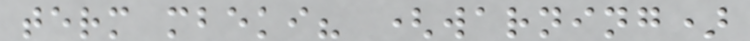term mbeki? (warning)
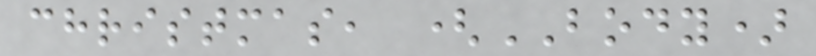christmas, (BODY)
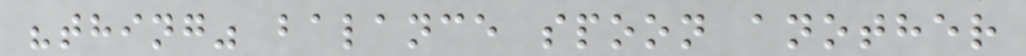"thing" balance spoon another
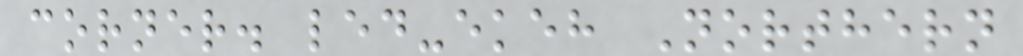corner. led-ekeh Northern
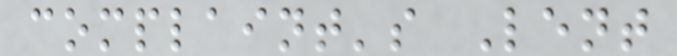complaint's Lent
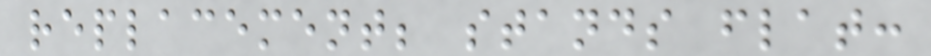replacement; stands flat:
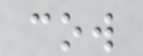cow
